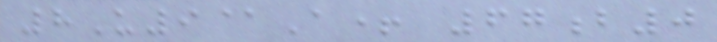8U9@A+ 67b0
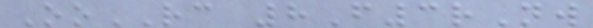OoRC 8F3rNw
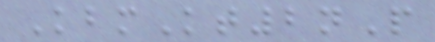KbmKt2nP
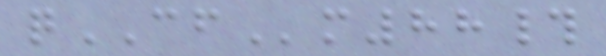qCFm88#
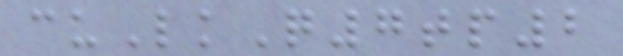cuLkQ7tp2
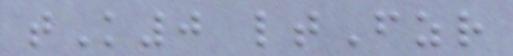tK0 ltFzr
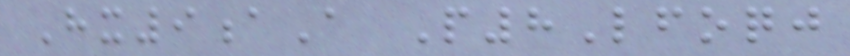Hx9aA P8Lfoqj
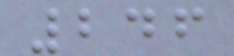246
